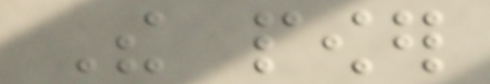The power
